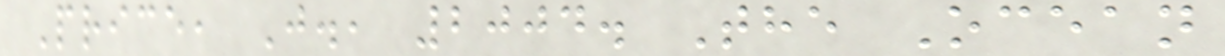Price, J., 2004. The Ocean
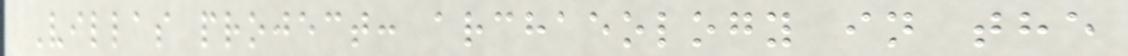Villas project: archaeology in the
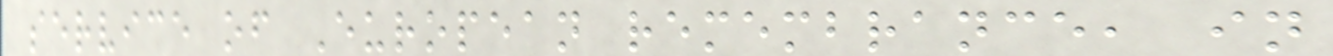service of European remembrance, in
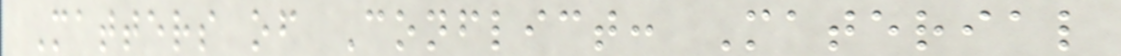Matters of Conflict: Material
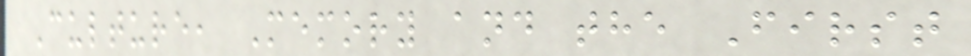Culture, Memory and the First
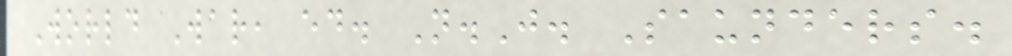World War, ed. N.J. Saunders.
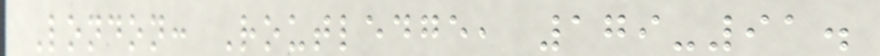London: Routledge, 179-91.
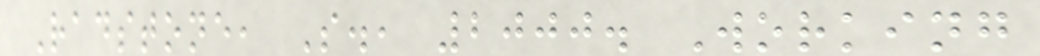Radstone, S., 2000. Working
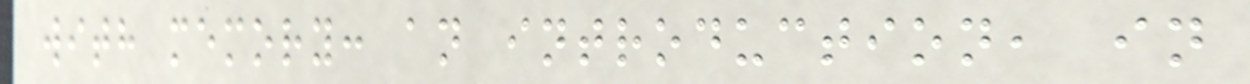with memory: an introduction, in
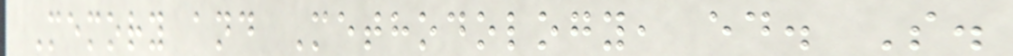Memory and Methodology, ed. S.
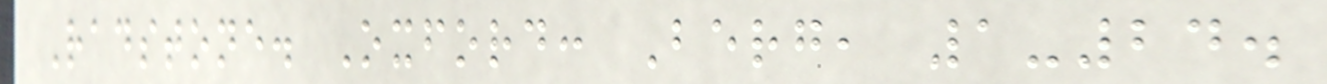Radstone. Oxford: Berg, 1-24.
